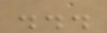...
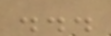...
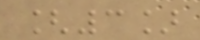[3]
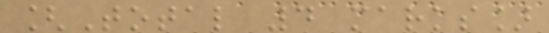[Total 4 marks]
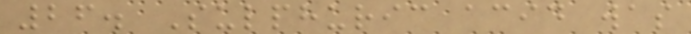26. Sulphuric acid was
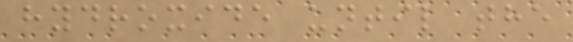hydroxide until the
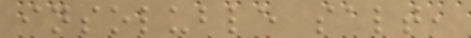insoluble salt,
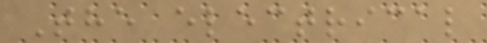The electrical
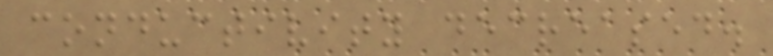conductivity decreased.
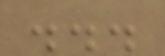...
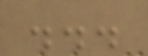...
